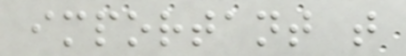important that
